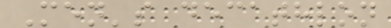Men's decathlon
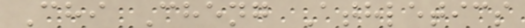Chi Cheng Athletics
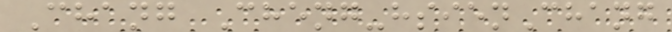Chang Cheng-hsienChang
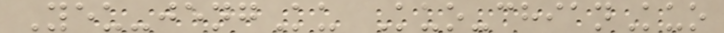Yeu-jengKu Kuo-chianKuo
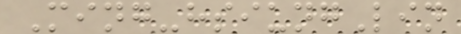Ming-hsiungLin
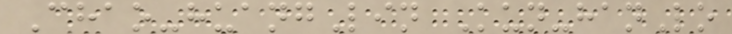Chao-huangLin Kun-hanLo
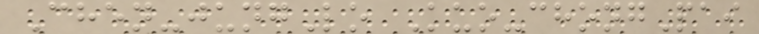Chen-jungLo Kuo-chongPai
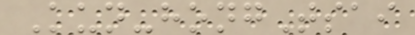Kun-hongTsai
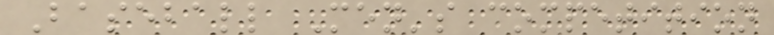Baseball Men's competition
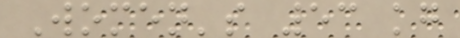Women's 53 kg
